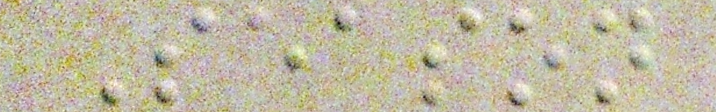Season
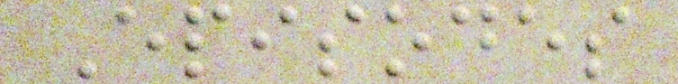Episodes
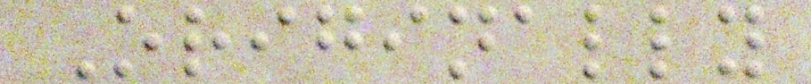Originally
